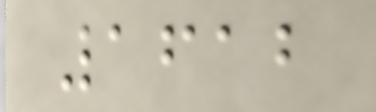1612
